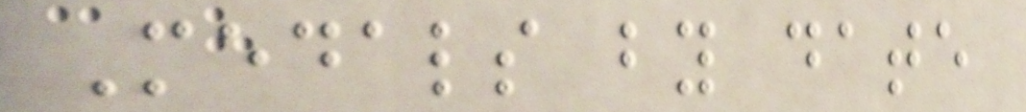Medals by date
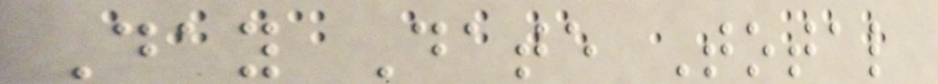Day Date Total
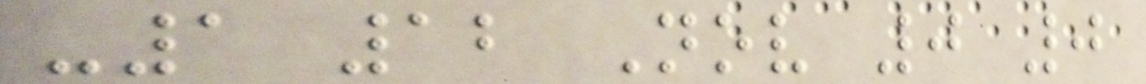-1 12 Nov 0 0
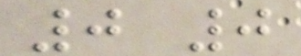0 0
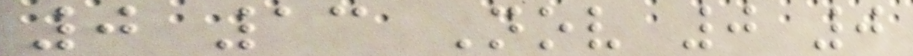0 13 Nov 0 0
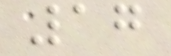17
